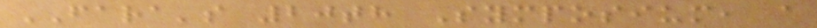FARA's 20th Symposium, a
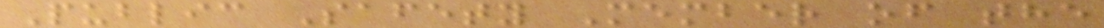Public Safety Member of the
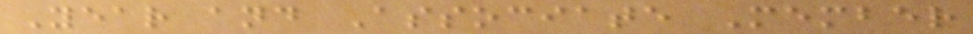Year and Associate Member
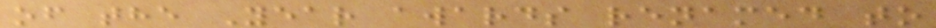of the Year awards renamed to
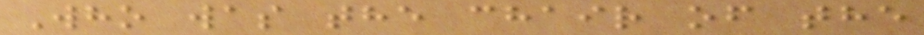Who was the chair of the
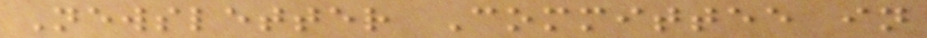Newsletter Committee in
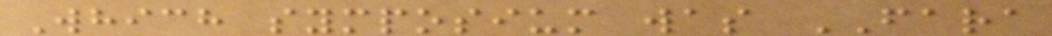Which symposium was FARA
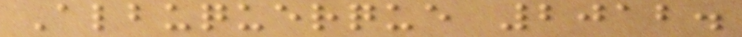Albuquerque 2012.
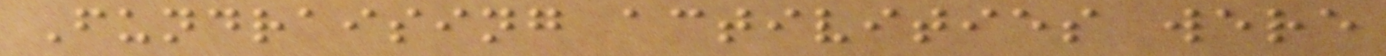Fundraising activities were
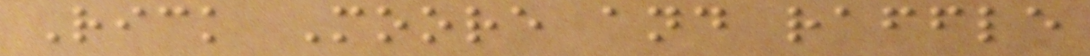Rick Moore and raffle
